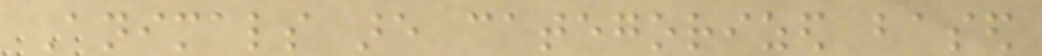Animals are categorized based
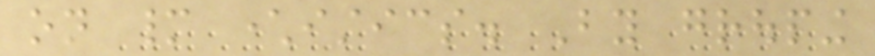on many characteristics. By grouping
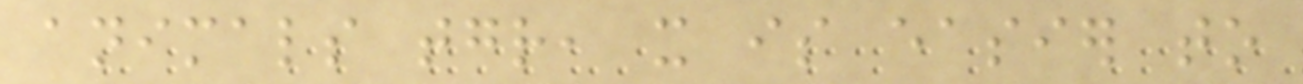animals together, it is easier to
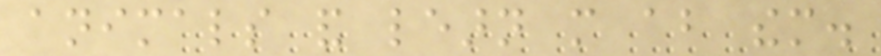animals and learn more about them.
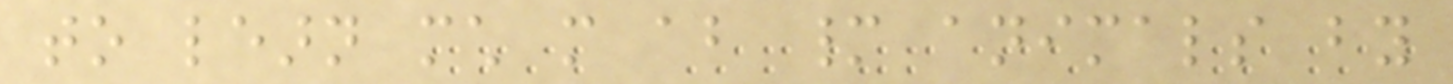to learn much more about many animals by
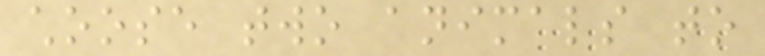choose two animals to
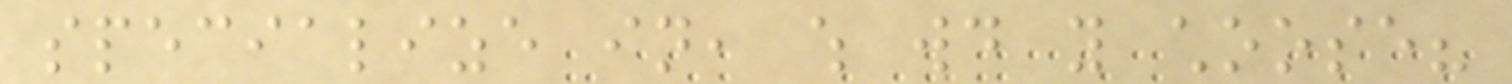specialize in, which would you choose?
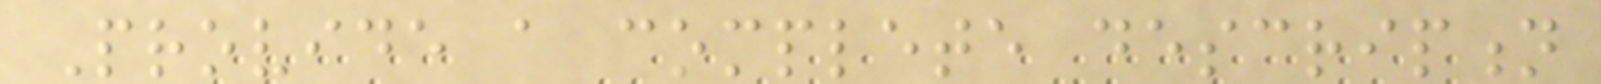Provide a complete description
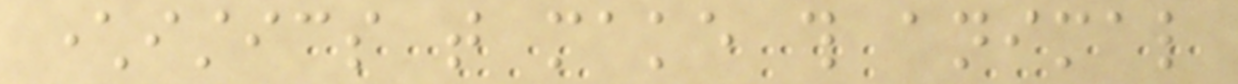characteristics that make this animal
